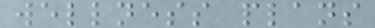wellness plans
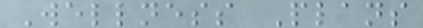Wellness Plans
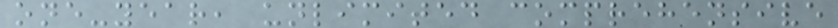one-year, unlimited comprehensive
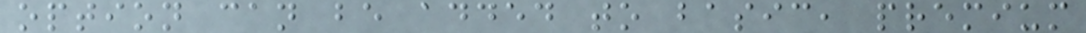option can be added to basic, premium
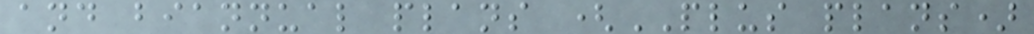and biannual plans (PLUS plans)
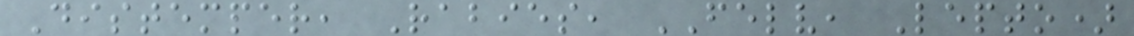Distemper, Rabies, FELV, Lepto)
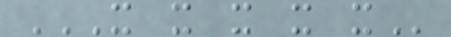X X X X X
